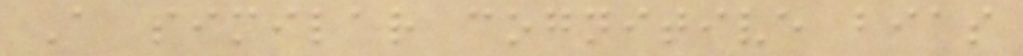A similar cognitive bias
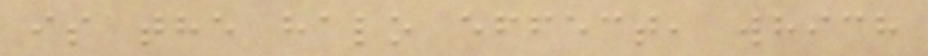is the halo effect, which
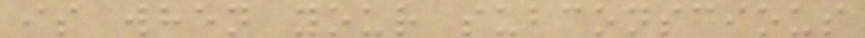is when your subconscious
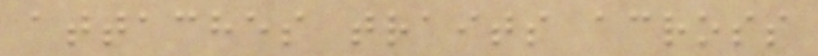attaches traits across
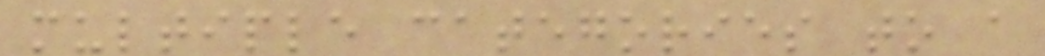multiple categories to a
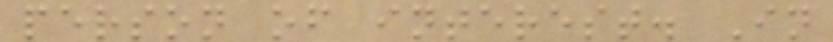person of interest. In
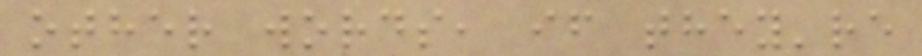other words, if they're
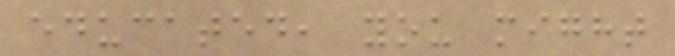educated, you might
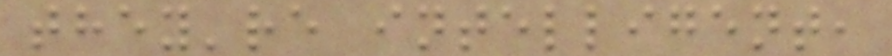they're intelligent,
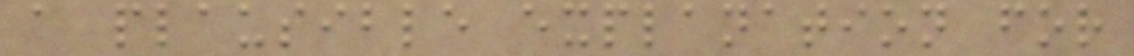a plausible explanation for
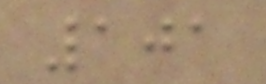101
